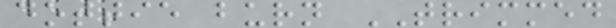dottie burn TRIMMED
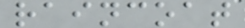raincoat
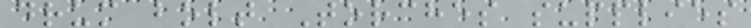drum bolt Torches supplies
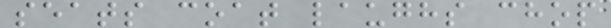seats coat laughs chop
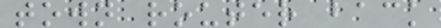town router back
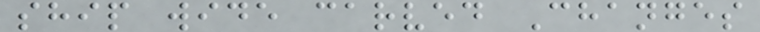ship wide carved Changes
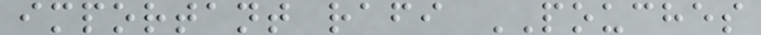important rafi POUCHES
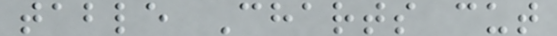table Charts cut
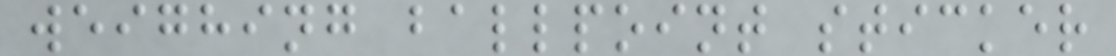weighing ballpoint sticker
